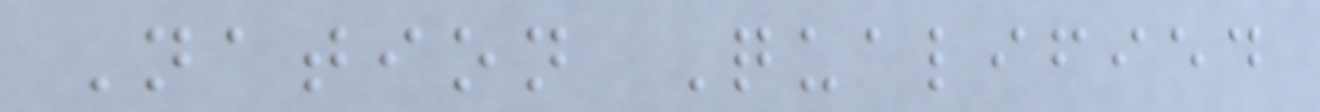Nation Qualified
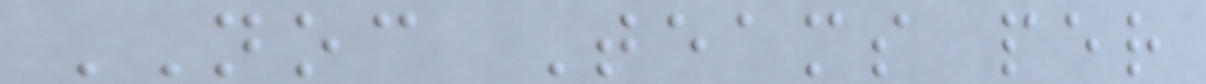NOC Teams per
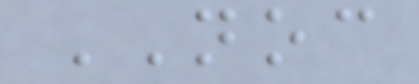NOC
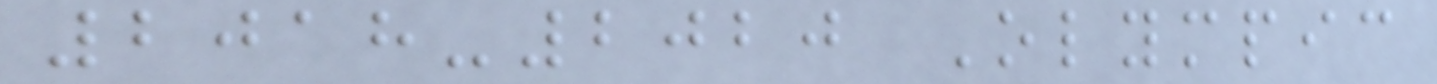2018-2020 Olympic
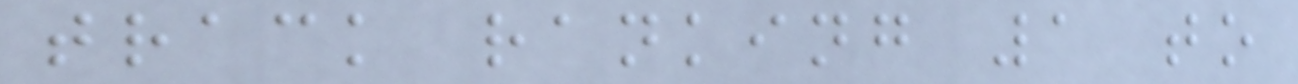track ranking 1 to
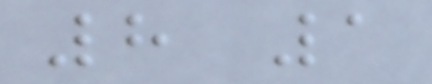8 1
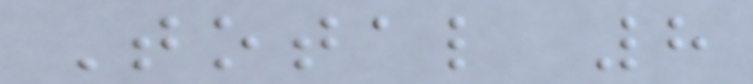Total 8
